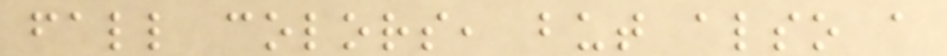fall colors, but also a
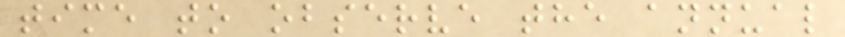time to observe the annual
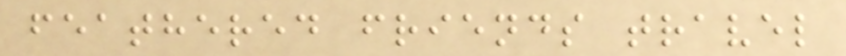feathered friends travel
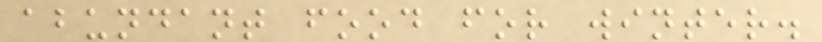abundant food for winter.
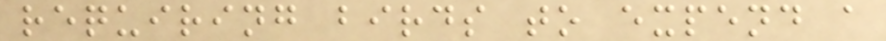requiring birds to expend a
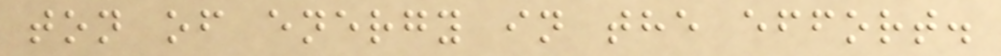ton of energy in the effort.
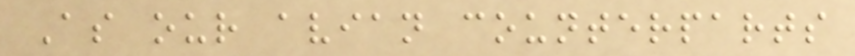As our avian counterparts
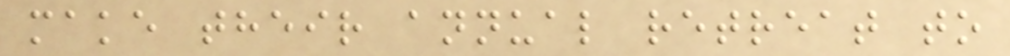make their annual retreat to
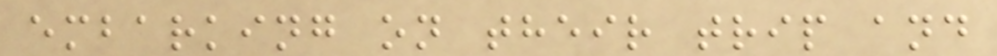embarking on their trip and
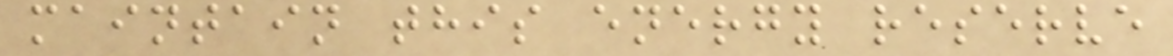maintain this energy reserve
